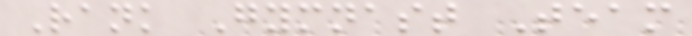Rank Gymnast Team
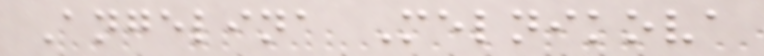Angelina Melnikova
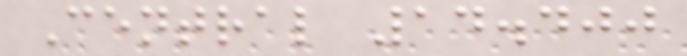Central 14.400
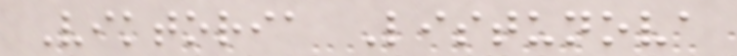Viktoria Listunova
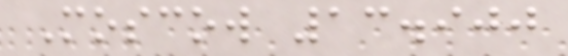Moscow 13.900
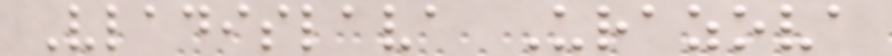Vladislava Urazova
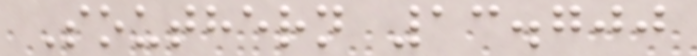Southern 13.700
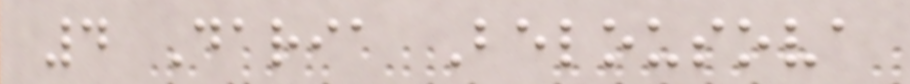4 Daria Belousova
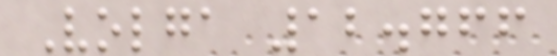Volga 12.766
